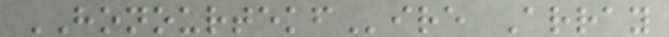HONOURTEKFire Array
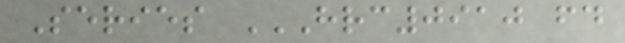Series HRC0910 FD
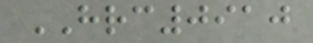HRC0910
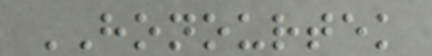HONOURTEK
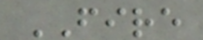FIRE
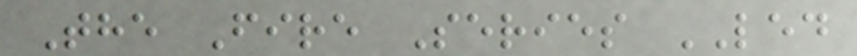The Fire Series LED
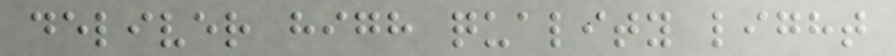deliver high quality light
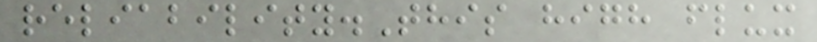reliability.This high flux
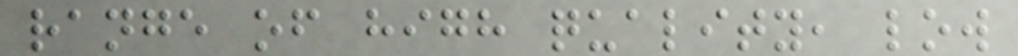range of high quality, low
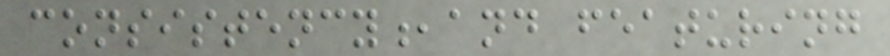consistency,and featuring
